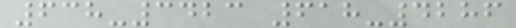638-3423 618-4286
